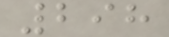298
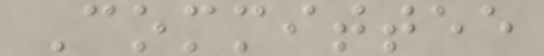Committee
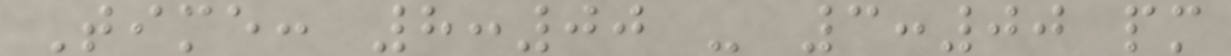Time: 8:00 - 3:00 pm
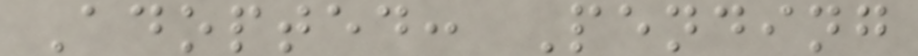Adopted: Pending
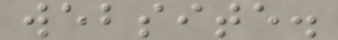website.
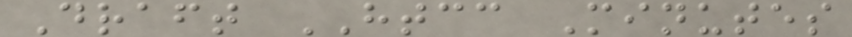Draft HTCC Minutes
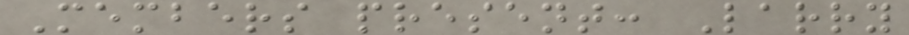Members present: Larry
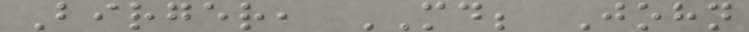Birger, MD; John
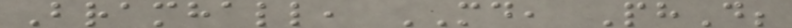Bramhall, MD, PhD;
